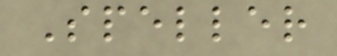Speller
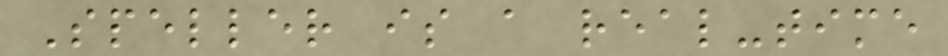Speller is a real-time
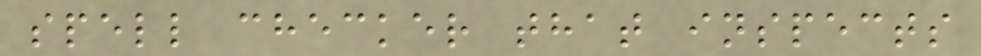spell checker that inspects
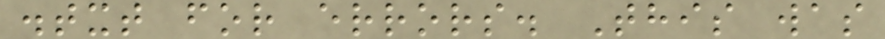.txt for errors. This was
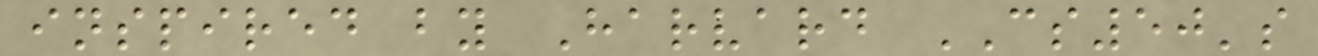inspired by Harvard CS50's
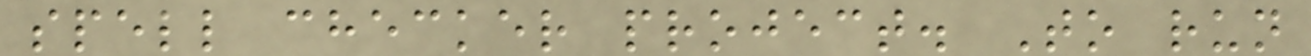spell checker project. To run
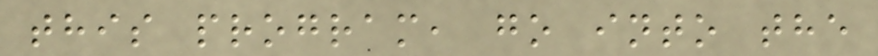this program, go into the
